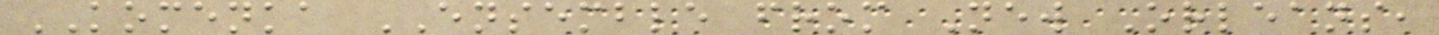KOMENKA ENSEMBLE from New Orleans,
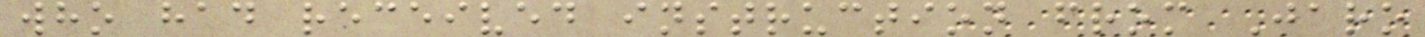who had received instruction from Jaro
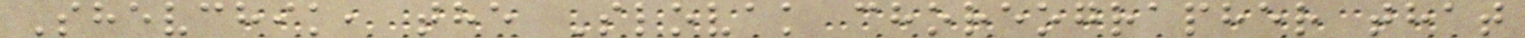Shevchik, the Slovak choreographer that
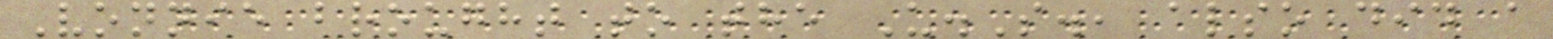Vonnie brought to the U.S., also did a
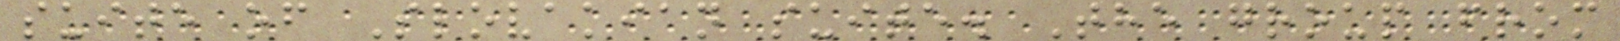suite of Slovakian suite. The group from
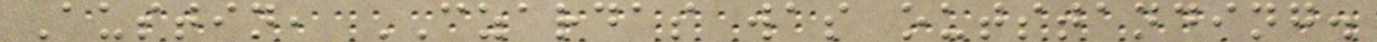Austin, CZARDAS was outstanding.
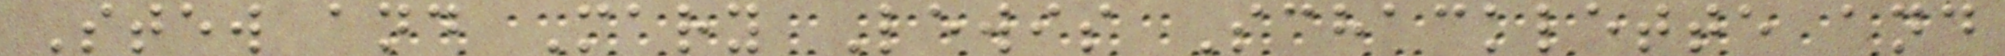Stew and Mary Lewis Schacklette and
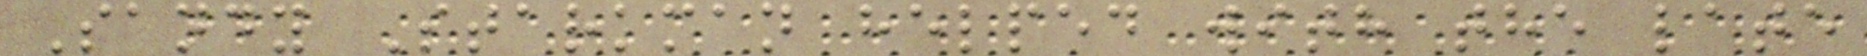Sandy Starkman helped with the late
